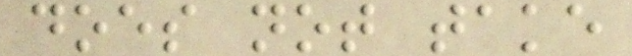does not take
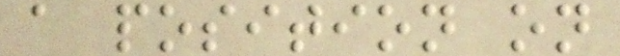a position on
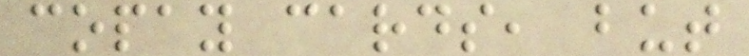copay cards, but
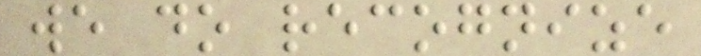we do recognize
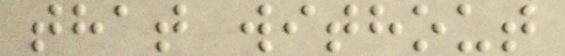that without
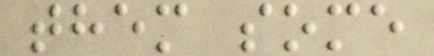them some
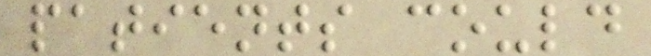patients could
